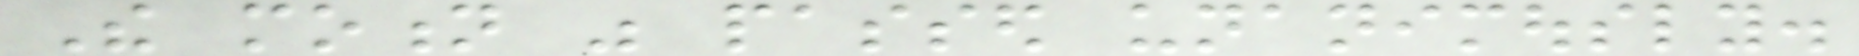The motion was passed unanimously.
